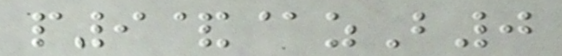p9&@zB0
